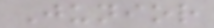Junior
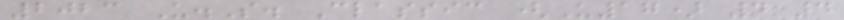2023 U.S. Classic (U17) 4 4
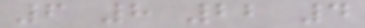6 8 22 4
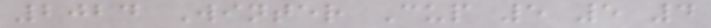2024 Winter Cup 5 5 4
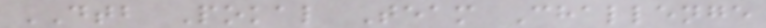DTB Pokal Team Challenge
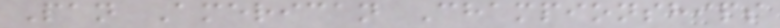Pan American Championships
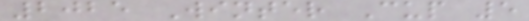2025 Winter Cup 5
